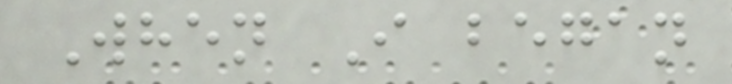When I began
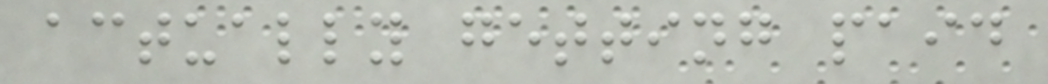actually getting paid
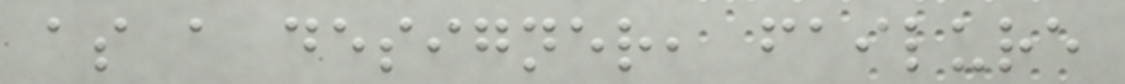as a designer, failure
